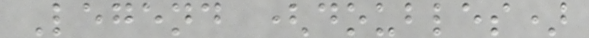Legend (doubles)
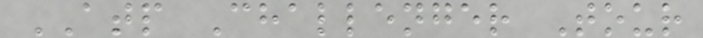ATP Challenger Tour
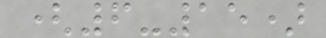(6-15)
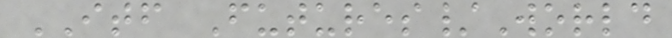ITF Futures/World
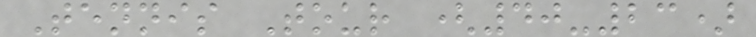Tennis Tour (40-23)
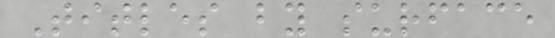Titles by surface
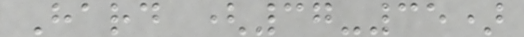Hard (37-35)
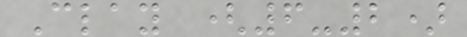Clay (6-2)
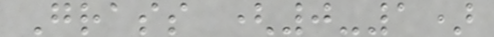Grass (0-1)
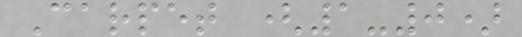Carpet (1-0)
